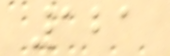121
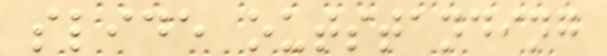slide outstanding
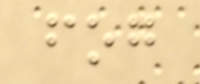fog
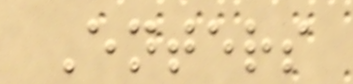Enters
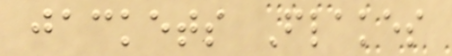jackets Flakes
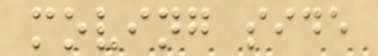moving side
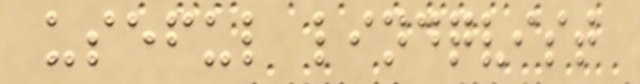useful lindqvist
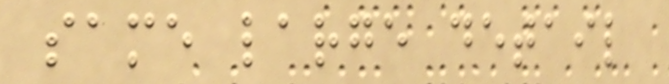same large detail
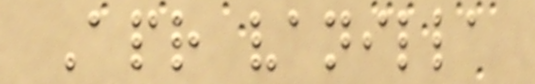Apr vanilla
